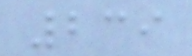239
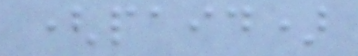(paid)
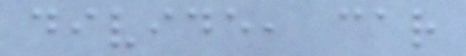divide, car
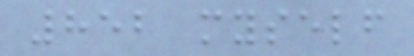852 myself
